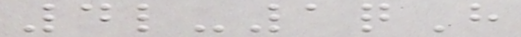4l-1qH
